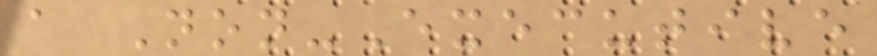a Non-Executive
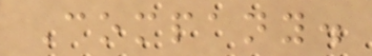Company.
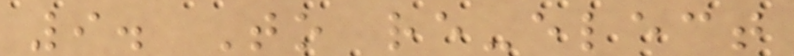9. To re-elect
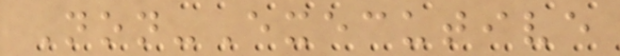Non-Executive
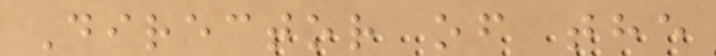Director of the
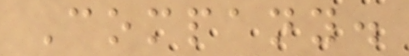Company.
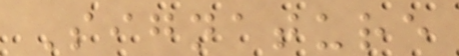Signature
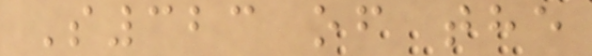S323 of the
